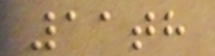11th
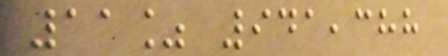11% 941,388
